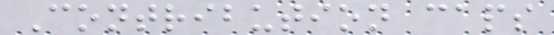Contribution caps
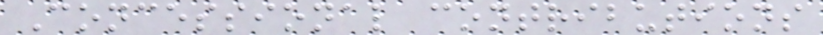Concessional contributions
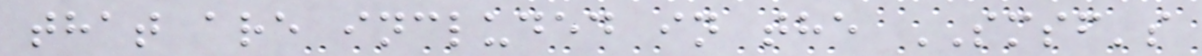that are included in the SMSF's
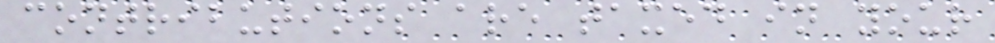contributions are taxed in your
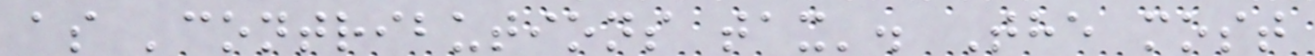as 'contributions tax'. The most
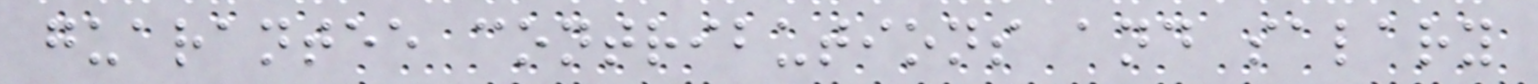guarantee contributions and salary
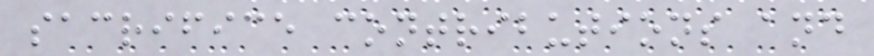sacrifice contributions and
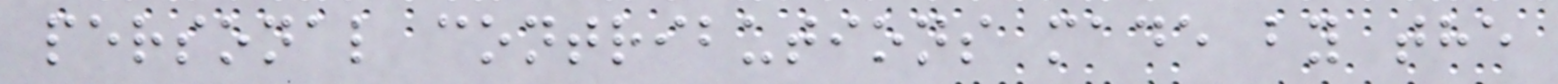personal contributions made by the
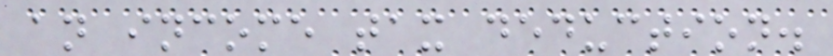an income tax deduction.
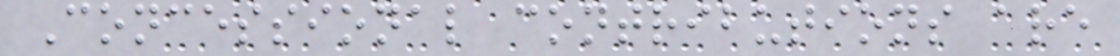Concessional contributions are
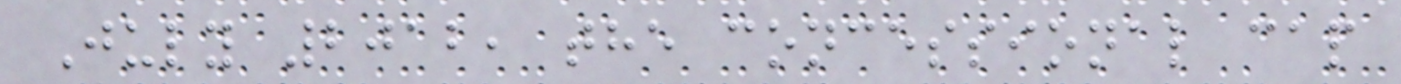July 2012, the concessional cap
